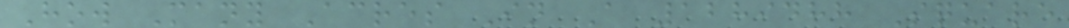How Many Acres In A 1289488 Square
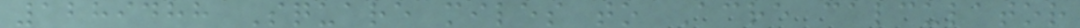1289488 Square miles to Acre calculator
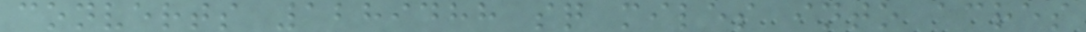converts 1289488 sq miles into acres
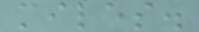miles.
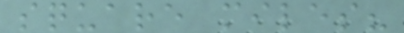square miles?
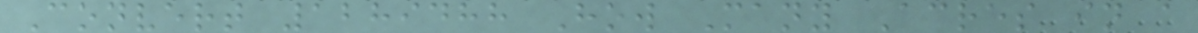Convert 1289488 How Many Acres in a
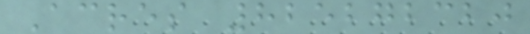Acres 825272320
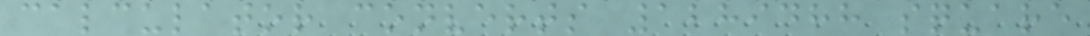calculator converts 1289488 square
